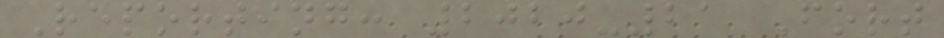Reporting: 2020-21 Fort
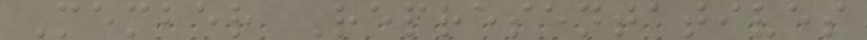Member Representatives
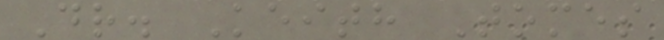Dr. Keith Tomes
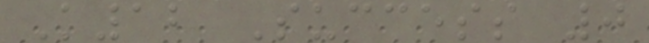K12 Success 0
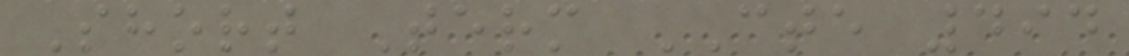Short Term CTE 494
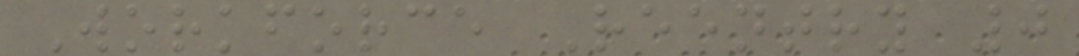Workforce Reentry 0
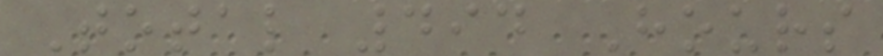Total 494 Hours
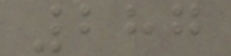287
